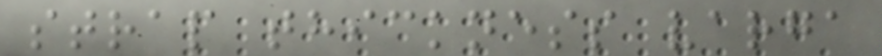strap thickness varga
